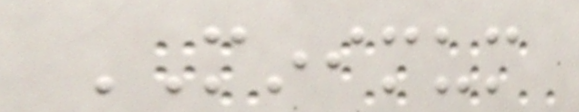MINIMUM
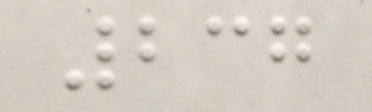237
